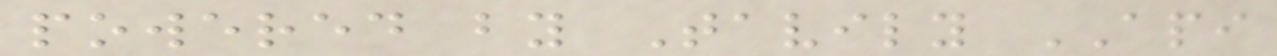powered by Tavily API
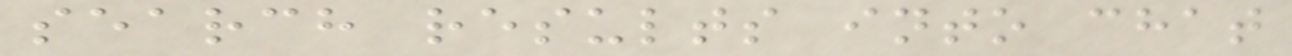search results into chat
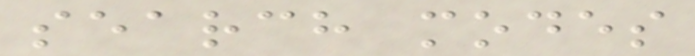search modes
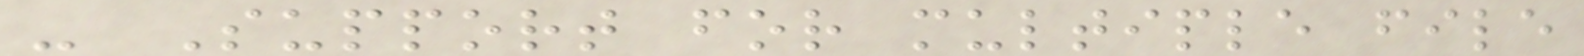- Support for multiple file
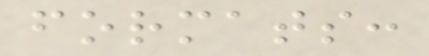formats:
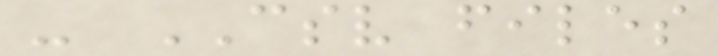- CSV files
